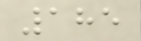185
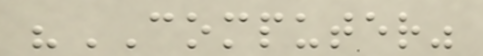"COMPUTER"
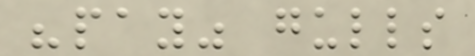"pay" gulls
